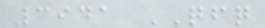3941 QFQ
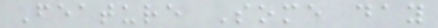Feature Some day
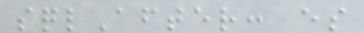sqlAfter: es
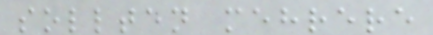sollten mehrere
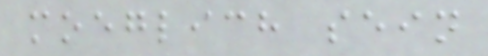moeglich sein
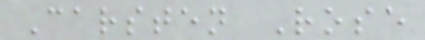Carsten Rose
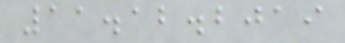11.12.2019
